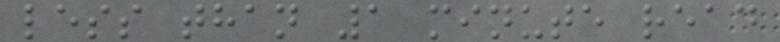less than 1 minute read
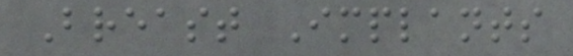Breast Implants
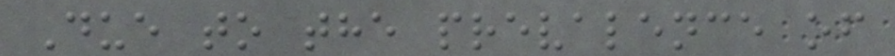Due to the prevalence of
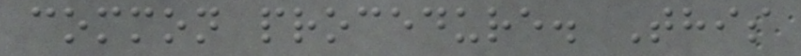common procedure. This
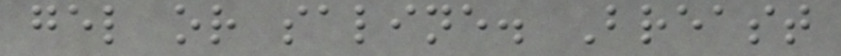gel or saline. Breast
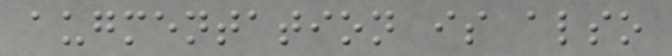augmentation is also
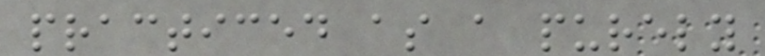practiced as a purely
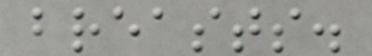breasts.
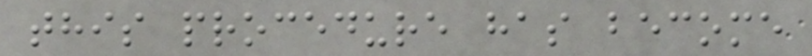this procedure has become
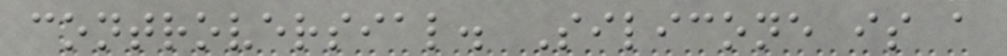controversial. Silicone is a
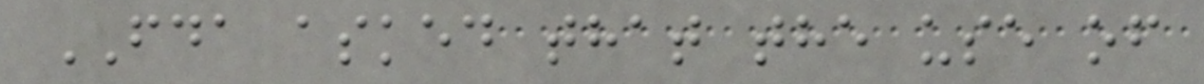FDA asked that the use of
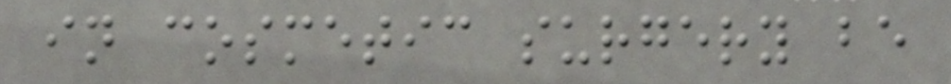in cosmetic surgery be
